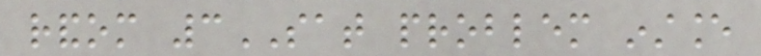random 3SAT problem instance
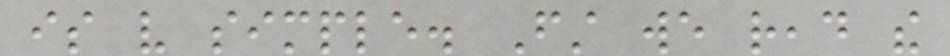is very simple. First we read the
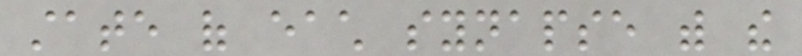state of each synapse with the
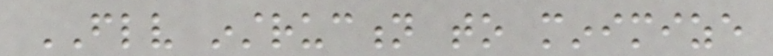FLV instruction to minimize
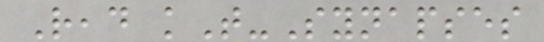Read kT-Synapses
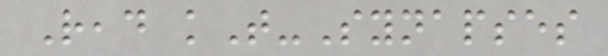Read kT-Synapses
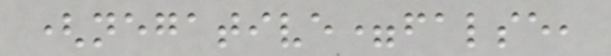(negative=false,
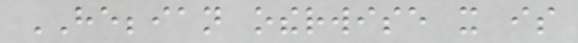HEBBIAN otherwise it is
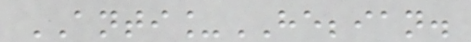ANTI_HEBBIAN.
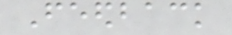Feedback
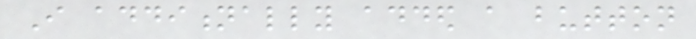I additionally added a button
